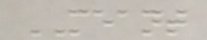MEANT
